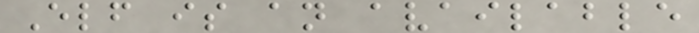Elf is an available
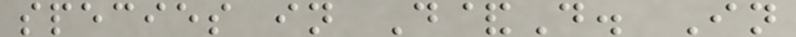species in D&D. In
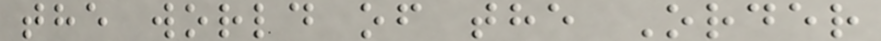the world of the Order
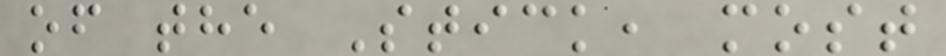of the Stick, most
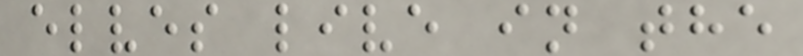elves live in the
